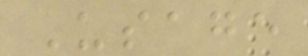Usage
